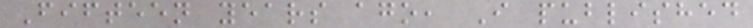Fifteen years ago, I published
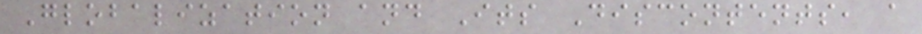Globalization and Its Discontents, a
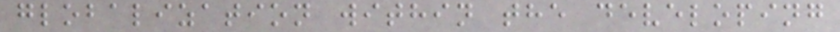globalization within the developing
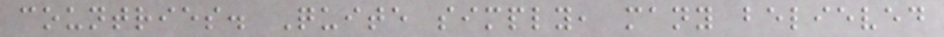countries. Quite simply, many believed
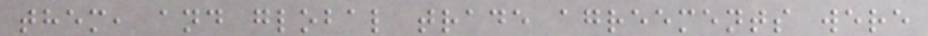them, and global trade agreements were
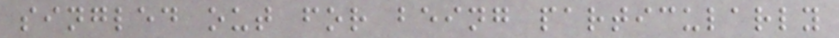singled out for being particularly
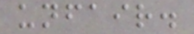unfair.
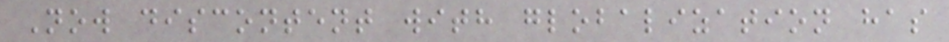Now discontent with globalization has
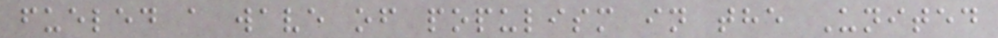fueled a wave of populism in the United
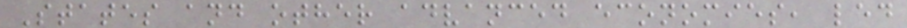States and other advanced economies, led
